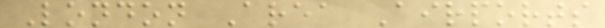London Area Airports
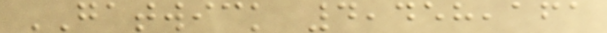GATWICK 4,458,161
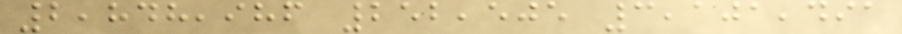2,848,986 252,505 3,101,491
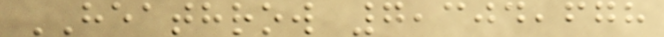HEATHROW 7,304,678
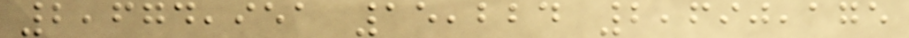2,674,951 15,224 2,690,175
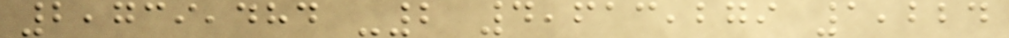2,739,484 -2 4,613,279 1,224
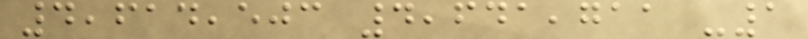4,614,503 4,641,711 -1
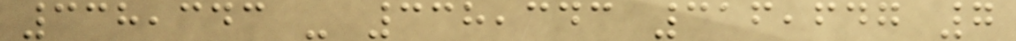338,343 - 338,343 316,647 7
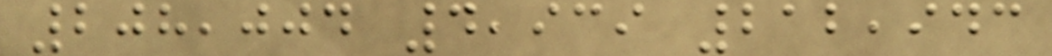208,004 4,939 212,943
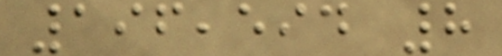196,594 8
